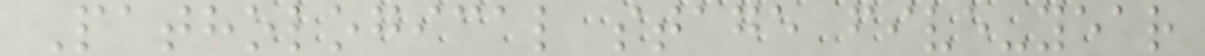Pathological stage five-year
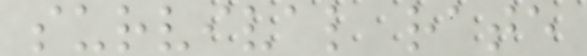survival rate
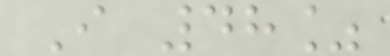I 48%
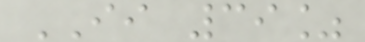II 39%
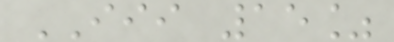III 15%
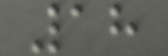18
